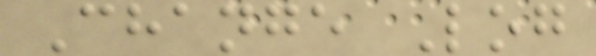Change Log
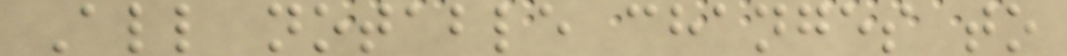All notable changes to
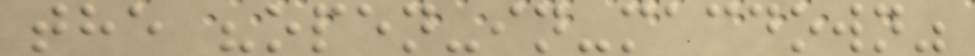the "open-in-macdown"
